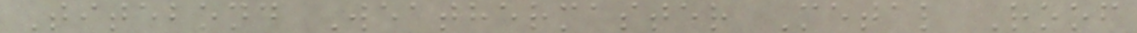Titebond Weathermaster Metal Roof
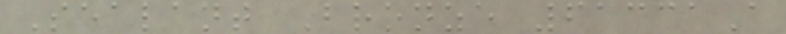Sealant Bronze 61331A
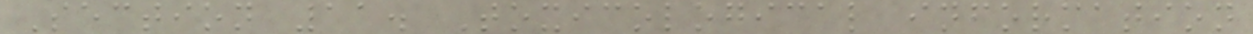Section 11. Toxicological information
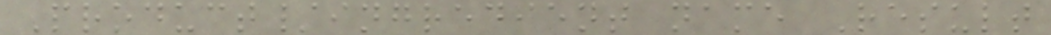Product/ingredient name Result
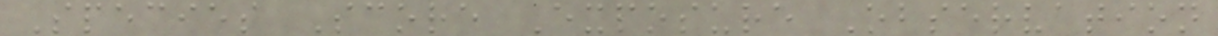Species Score Exposure Observation
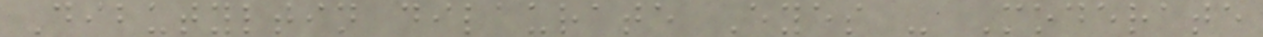Dibutyltin dilaurate Eyes - Moderate
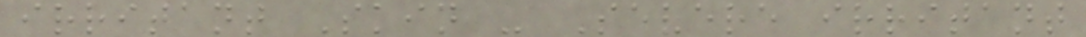irritant Skin - Severe irritant
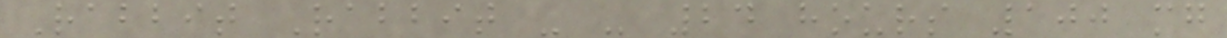Rabbit Rabbit - - 24 hours 100 mg
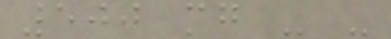500 mg - -
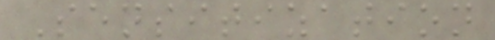Sensitization
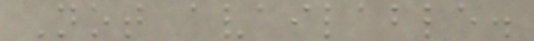Not available.
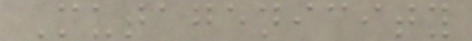Mutagenicity
